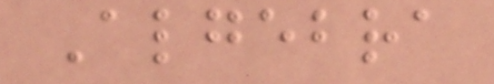Algebra
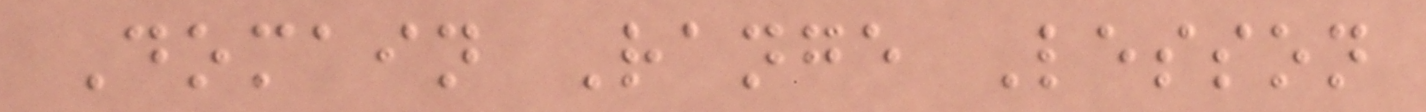Domain Range Lesson
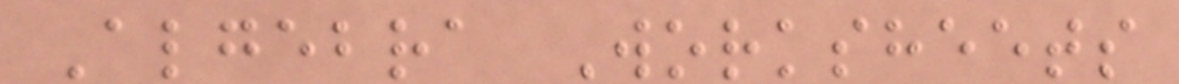Algebra Worksheets
